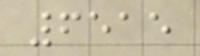6515
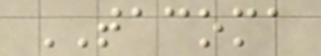TACOMA
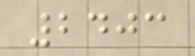2403
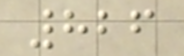826
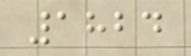1824
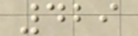429
